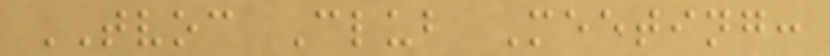TVOC Club Meeting:
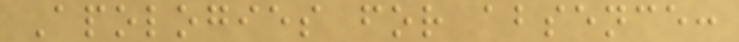Apologies for absence:
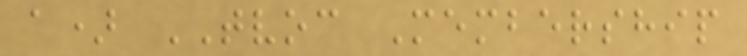a) TVOC Membership
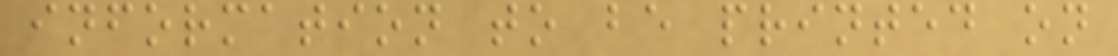information to be printed on
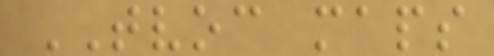TVOC maps
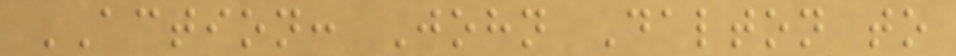ACTION: John Dalton to
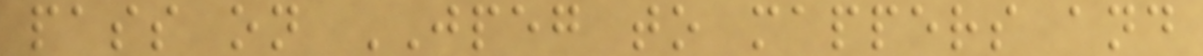pass on JPEG to mappers and
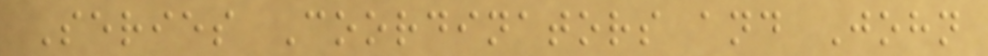Series Coordinators and John
